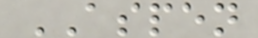ASPEN
